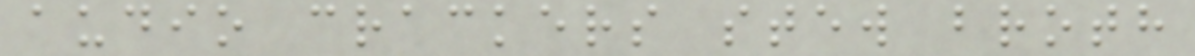audio crackers stew broth
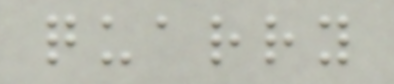quarry
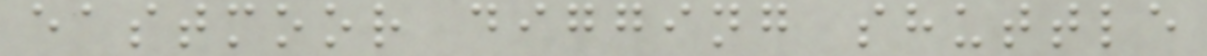eastmoor digging shuttle
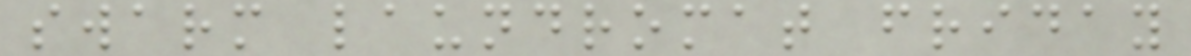swarm laundromat friday
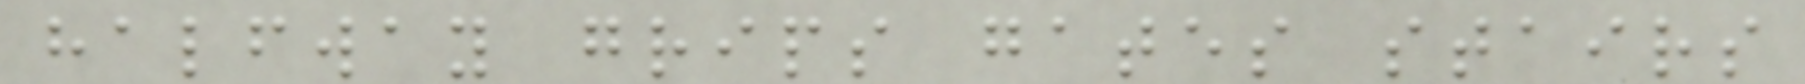halfway grips gates stairs
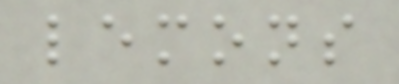lemons
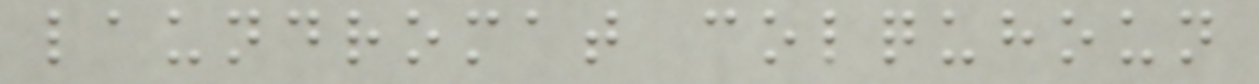laundromat colquhoun
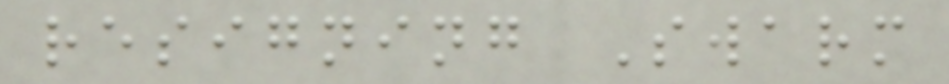resigning Swarm
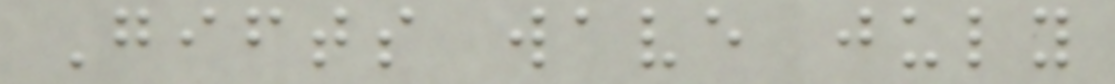Gifts wave july
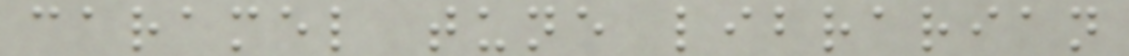caramel tune librarian
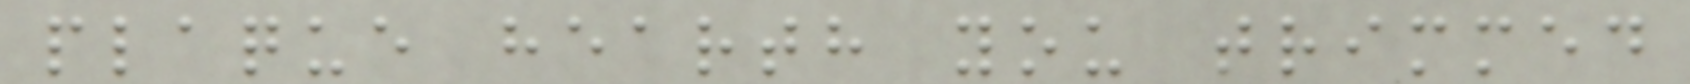plaque hearth you trimmed
